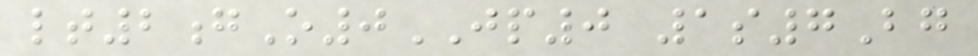lt2gO0JP0 1s7Bg
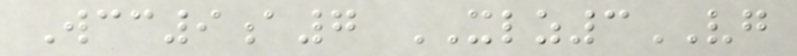Wcc9a7 XLZ3VG
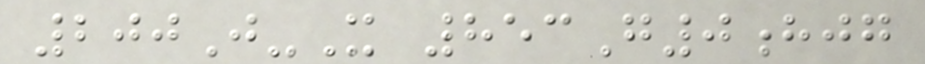200J-X 853G0hjg
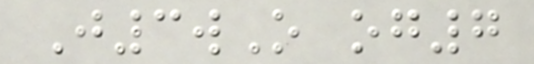J3wO og7
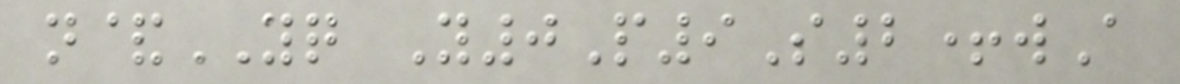n&YQ Y0P9S2+wA
